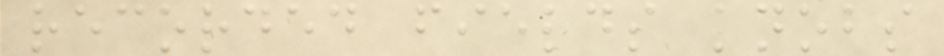recorded fields knobs
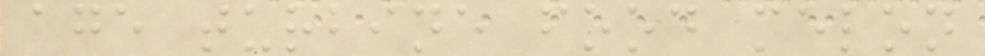age turbine food melon
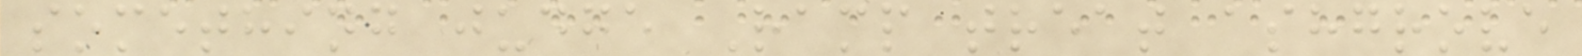something judge Ramp treat ashgrove
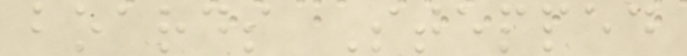boards Stepped
